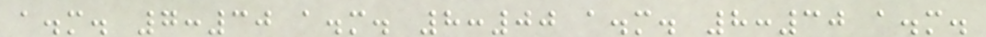a.m. 7:30 a.m. 8:00 a.m. 8:30 a.m.
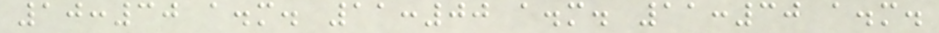10:30 a.m. 11:00 a.m. 11:30 a.m.
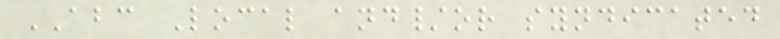ABC Local and/or syndicated
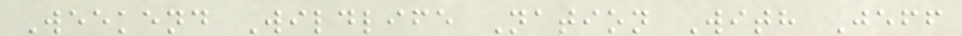Weekend Wildlife Nation With Jeff
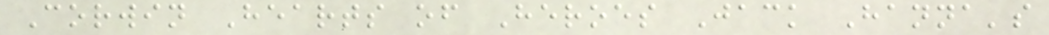Corwin Hearts of Heroes Jack Hanna's
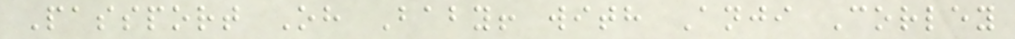Passport Oh Baby! with Anji Corley
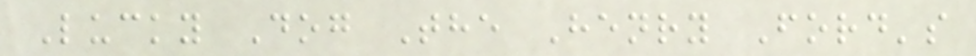Lucky Dog The Henry Ford's
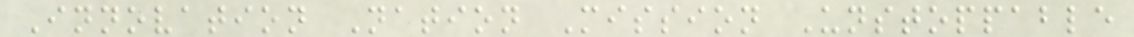Innovation Nation Mission Unstoppable
